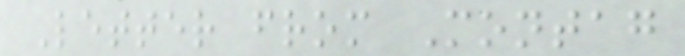Letter from Montag
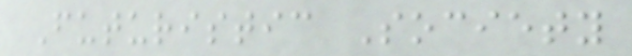Futuristic Society
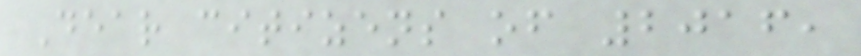Dear citizens of 2016,
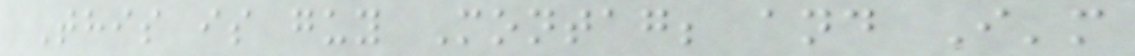This is guy Montag; and I'm
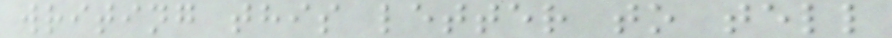writing this letter to tell
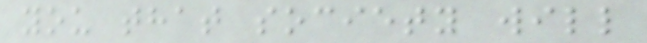you that society will
